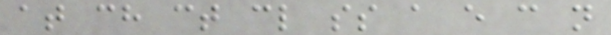at ch ct cl ss a e c n
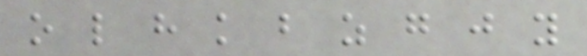o l h k b z g j y
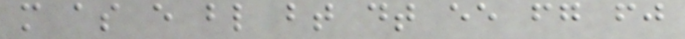m as e bl bt dt ee fg fj
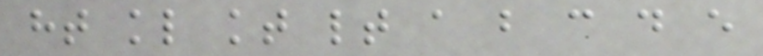ht kl kt lt a b c d e
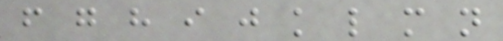f g h i j k l m n
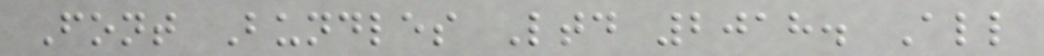Font Bundles Ltd 2018. All
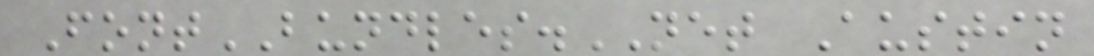FontBUNDLES.NET Austin
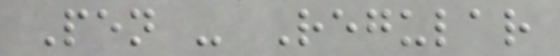Pen - Regular
